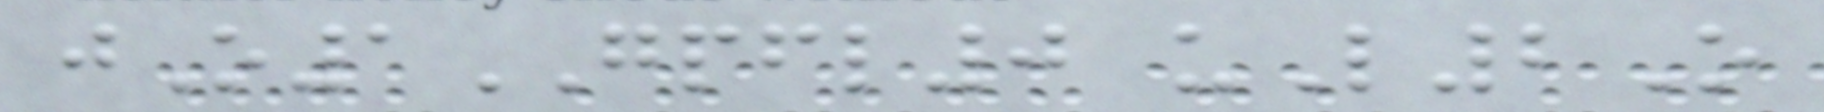jO1GPFL0 uL2O
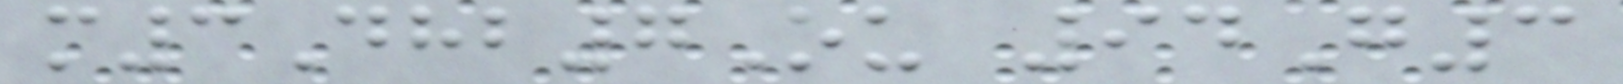m3Dhb7Ou 94G3
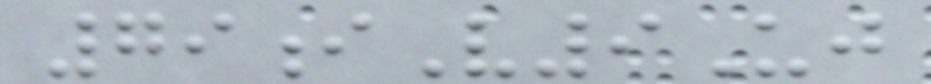79iV9Uj
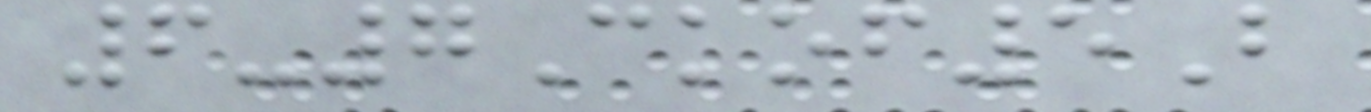6-7Ckof5B
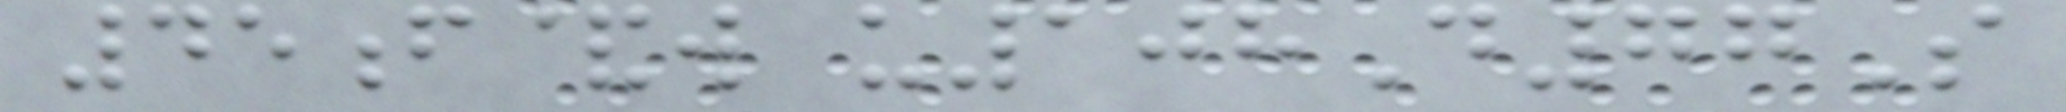45f&w u108D77S
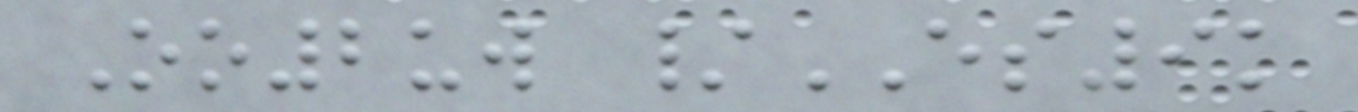Oo2uw /ES9k
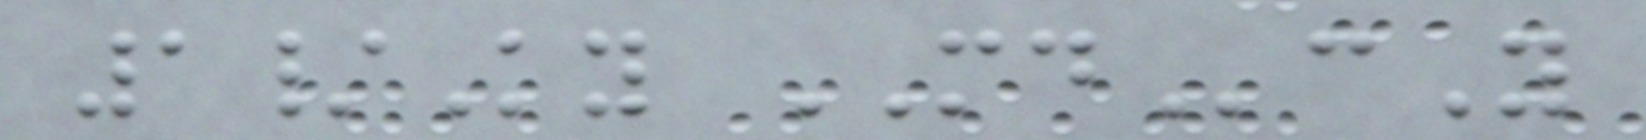1/Ky MDcY
